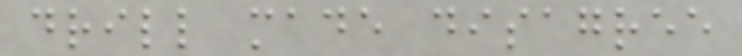drill made disagree
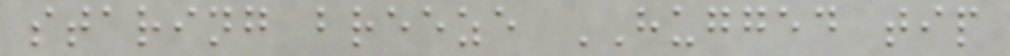staring breeze HUGGED tip
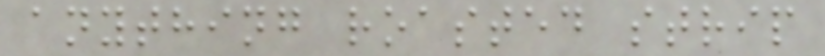anything roasted strip
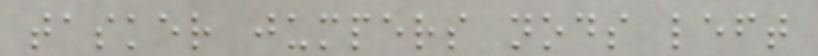tasker jumpers nods left
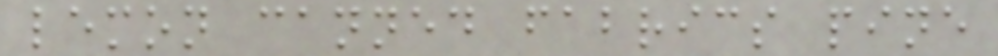lemon canned fabrics pine
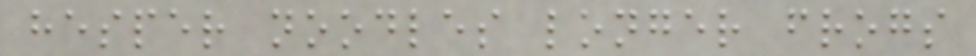hesper noodles longer frogs
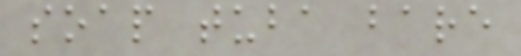soap tuba bare
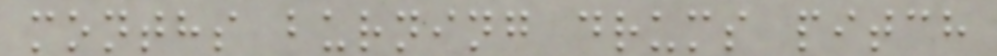months burning drums pitch
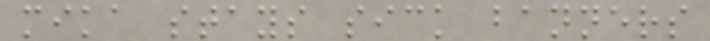mika stays sick banners
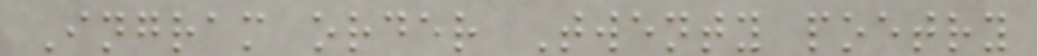Ingram order Twenty poetry
